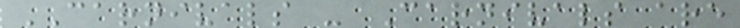CARNIVALS - Carnivals are
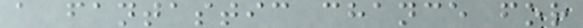a fantastic chance for
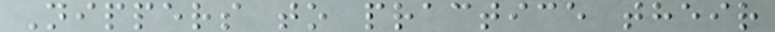Nippers to practice their
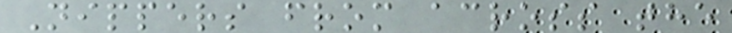Nippers from across the
